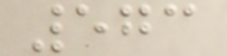573
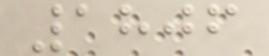1806
